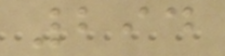294
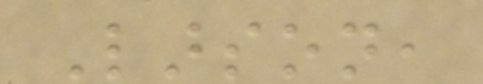Larson,
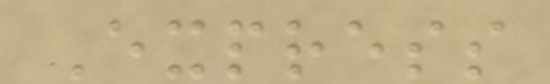Express
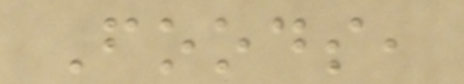Foods,
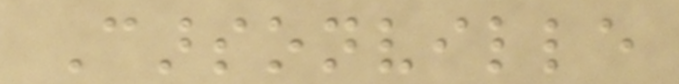Carsonville
